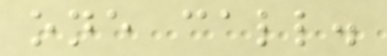one call.
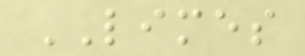LIMES
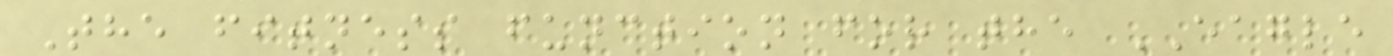The fitness function for the EAGLE
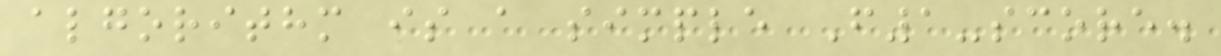algorithm is a simple F1-score.
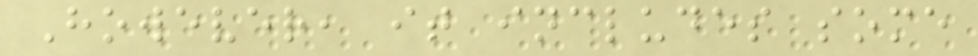However, it includes some
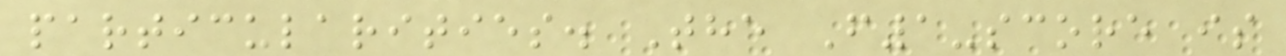particularities. The F1-score is
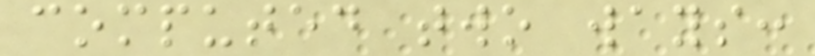computed two ways:
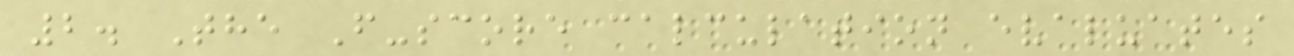2. The F-score calculation evaluates
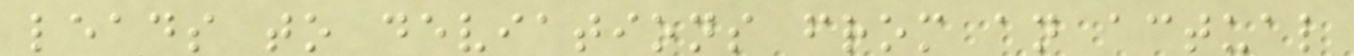leads to deviations from an actual
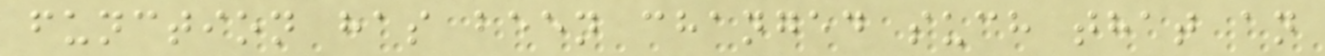function has been changed such that an
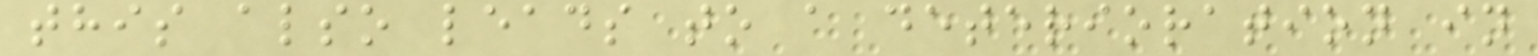this also leads to a deterioration in
